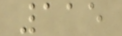115
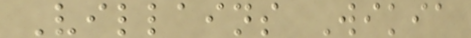Villains Wikia
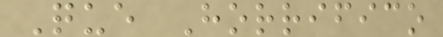Que Horrifico
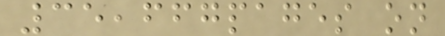35,667pages on
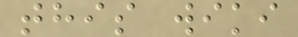this wiki
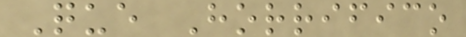Que Horrifico
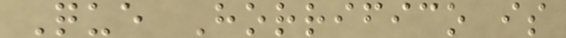Que Horrifico is
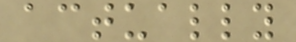actually
